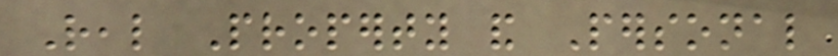Real Property and Personal
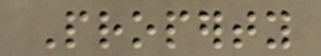Property
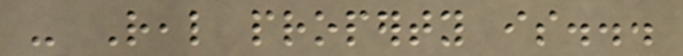- Real property is...
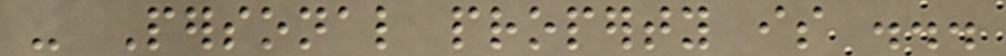- Personal property is ...
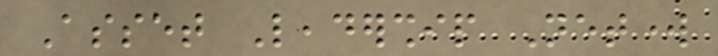Asset Leadership Network
